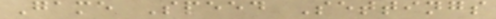Game Speed Settings
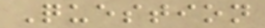Question
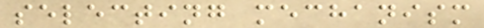selecting mechanism
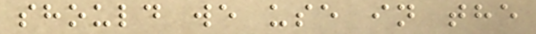should we use in the
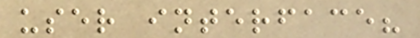user interface?
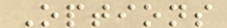Options
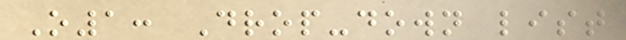O1: Drop-down list
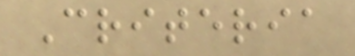Criteria
